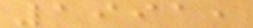1991,
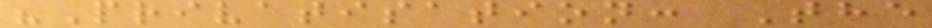"Privatisation: The
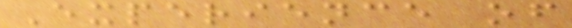Experience of
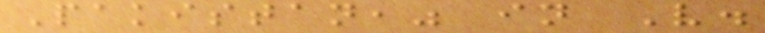Pakistan," in V.
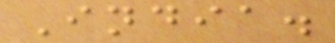India.
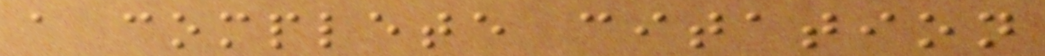a complete citation
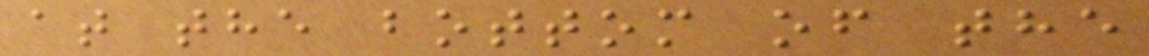at the bottom of the
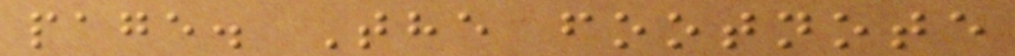page. The footnote
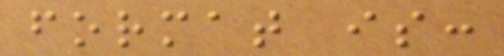format is:
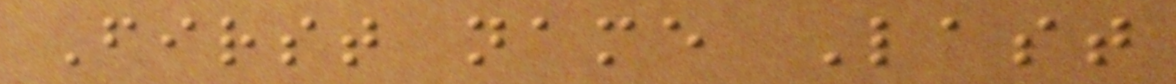First name Last
